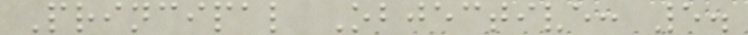Principal Objective: 5.
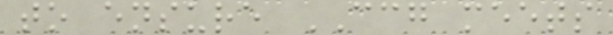to ensure CCG meets
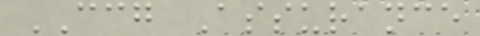CCG Assurance
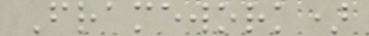Framework)
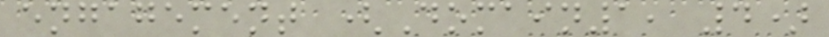engagement (Domain1, 4)
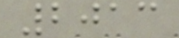2013
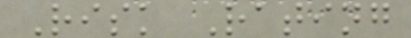Risk Rating
